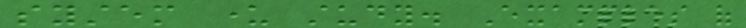system under study. Examples of
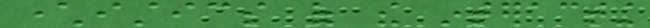characteristics of the interacting
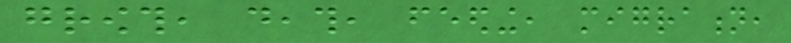growth, death, feeding, migration,
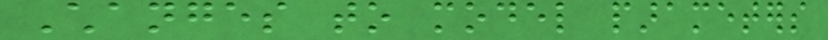Changes to model parameters
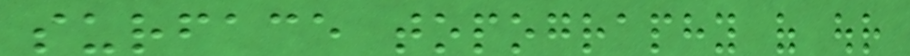surface topography of our
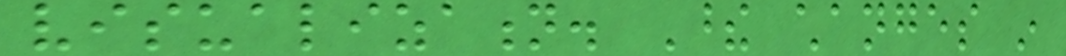visualization. These changes in
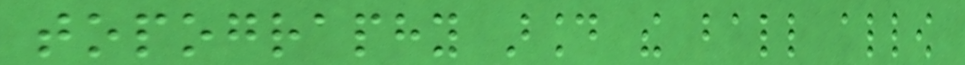topography around the ball allow
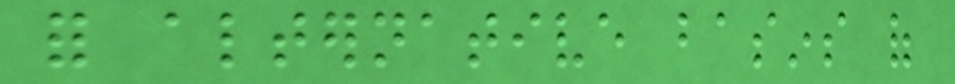for alternative basins of
